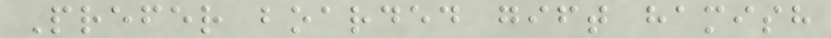Prefer boarded gift hamish
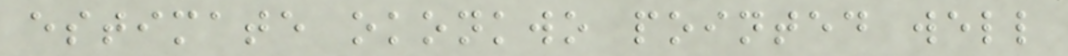estimate okonkwo pointed well
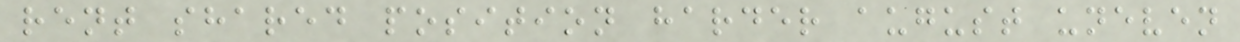rent shared position harder august uneven
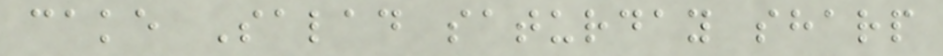cake Salad saturday sharp
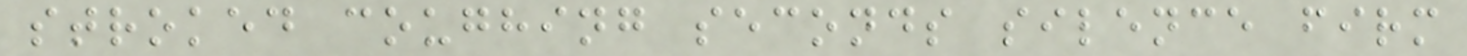stroked coughing seconds silence firm
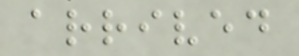arrived
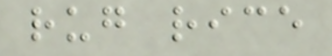rug rice
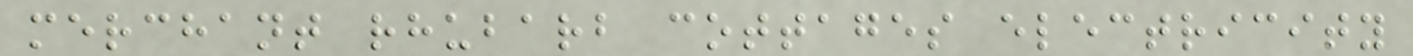merchant rhubarb cottages electricity
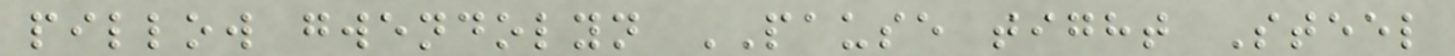pillow gwendolyn PAUSE tight Steel
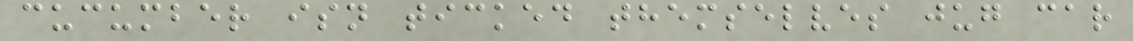cucumber isn ticked themselves jug car
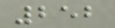252
